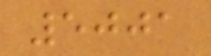5001
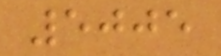5005
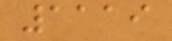1119
